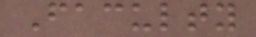Faculty
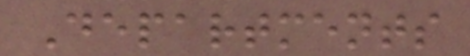Departments
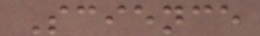Science
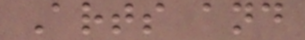Arts and
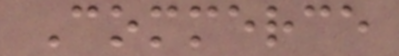Commerce
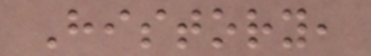History,
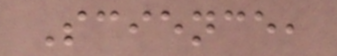Science,
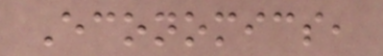Economics,
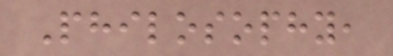Philosophy,
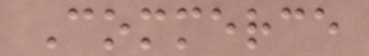Commerce
